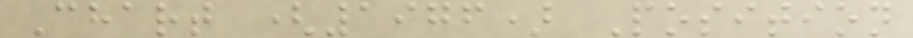Chart (1976) Position
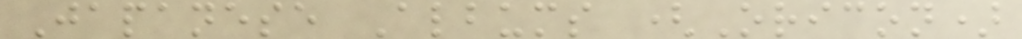Japanese Albums (Oricon)
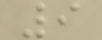9
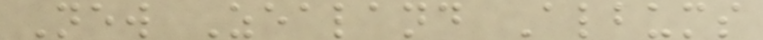New Zealand Albums
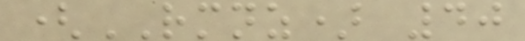(RMNZ) 40
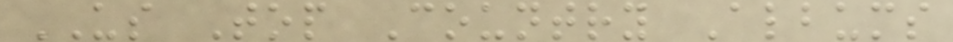US Top Country Albums
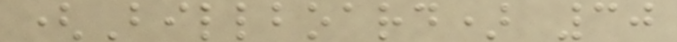(Billboard) 30
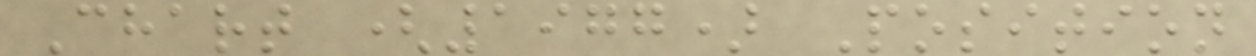Chart (1977) Position
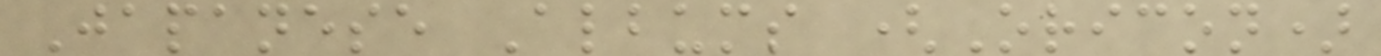Japanese Albums (Oricon)
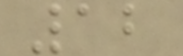12
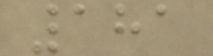181
